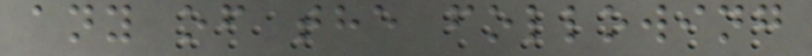any of the following
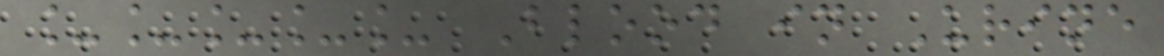_____ Blood in Urine
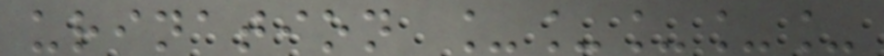urination _____
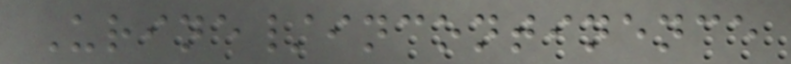Urine/incontinence
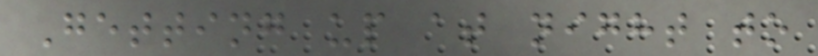Getting up at night to
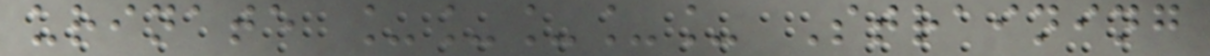urinate _____ Straining
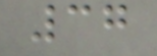37
